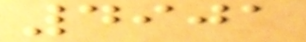4901
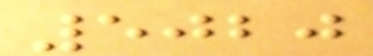5020
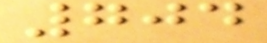704
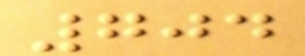704
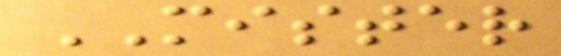MISTER
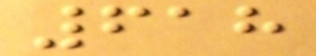618
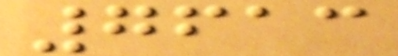7613
